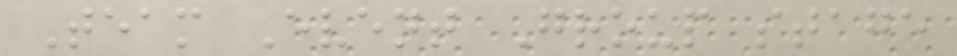Team Event Group stage
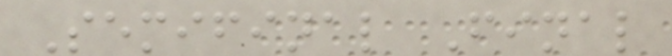Semifinal Final
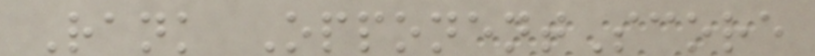Rank OpponentScore
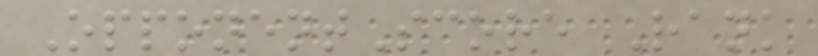OpponentScore Rank
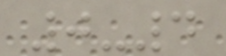0-4
